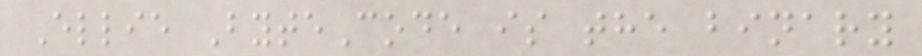Ellie ByteCode is the binary
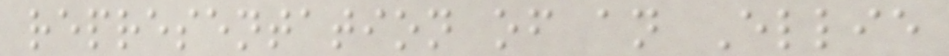representation of an Ellie
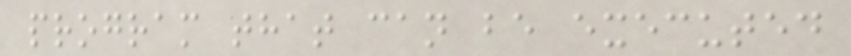program that can be executed
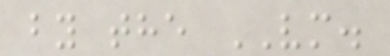by the VM.
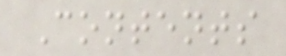Contents
